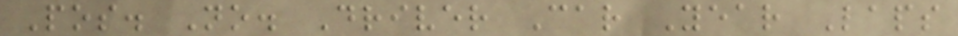Pos. No. Driver Car Year Laps
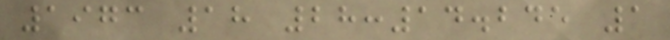1973 18 28:14.245 1
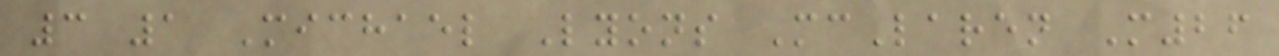3 1 Michael Lyons McLaren M26
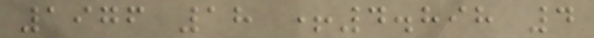1976 18 +4.898 4
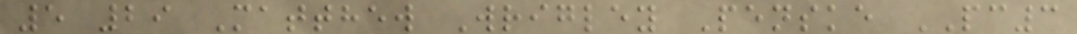5 29 Matthew Wrigley Penske PC3
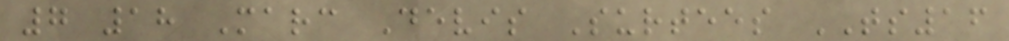7 18 Marc Devis Surtees TS16
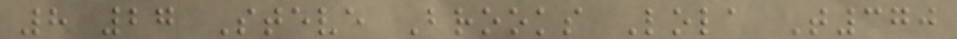8 27 Steve Brooks Lola T370
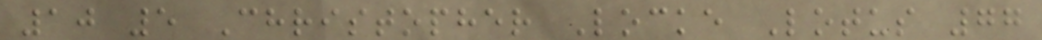10 5 Christopher Locke Lotus 77
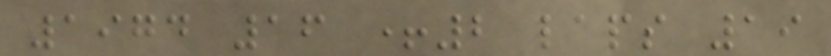1974 16 +2 laps 19
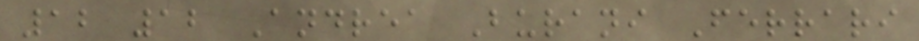12 12 Andrea Burani Ferrari
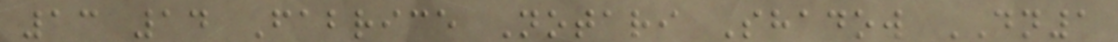13 14 Fabrice Notari Shadow DN1
